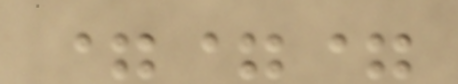===
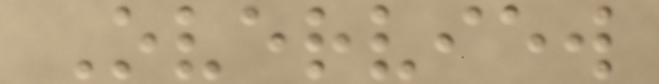Overview
